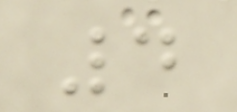4
